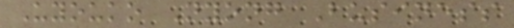Uyouko Nyong Business
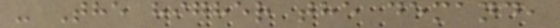- The higher the demand,
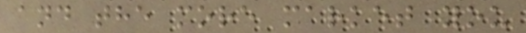and the more market you
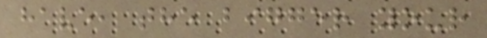have, the bigger your
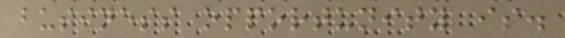business opportunity is.
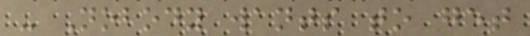- Nobody wants to get
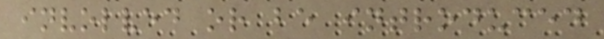involved or be introduced
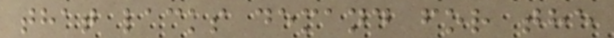that lacks demand for the
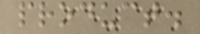product.
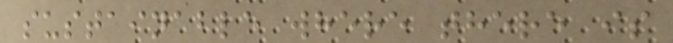sustainable where there is
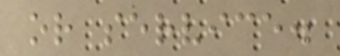or service.
